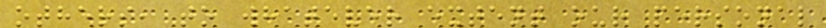others, to whatever extent our personal
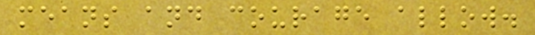means and courage allow.
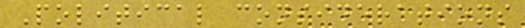Political considerations
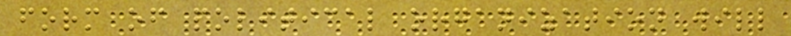form of political organization will
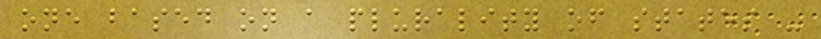one based on a plurality of states -
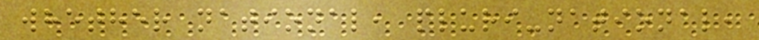whether national, pluri-national,
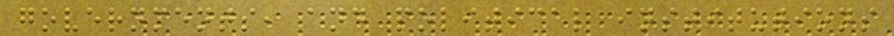governments, and political institutions
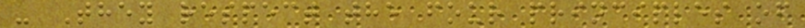- They respect the four principles of
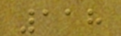118
